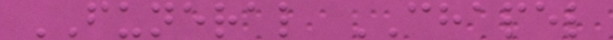FUNERAL CHAPEL
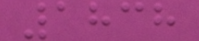1838
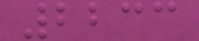2233
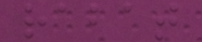rabat
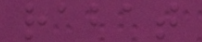rabat
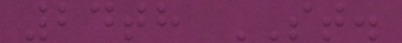24th ST.
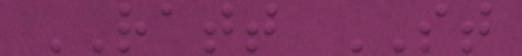RATT ST
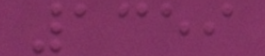1359
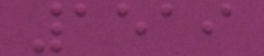1519
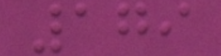179
